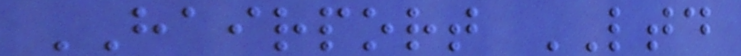HAIRPORT LTD
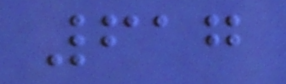617
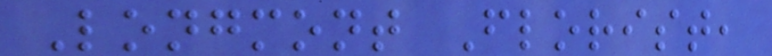Longmont Florist,
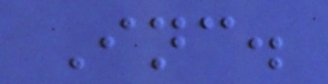Inc.
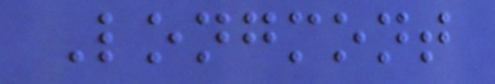Longmont
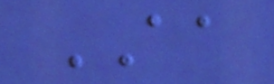AA
